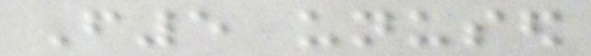F5 unused
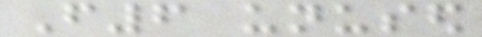F6 unused
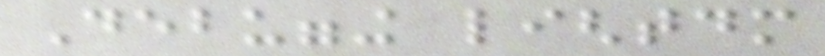Debugging lightdm
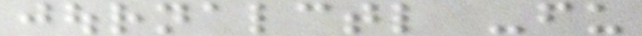journalctl -fu
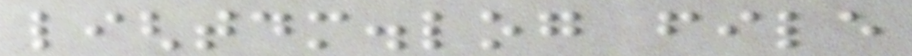lightdm.log file
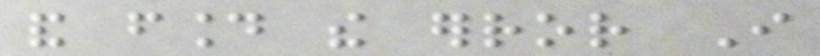and found the error I
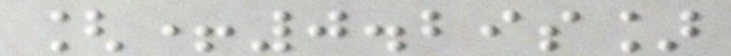[+0.29s]
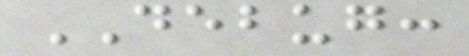DEBUG:
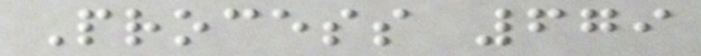Process 679
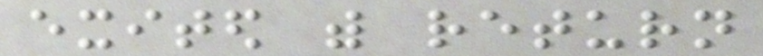exited with return
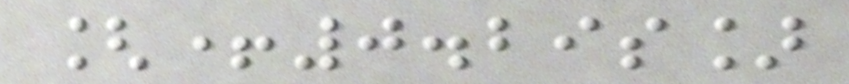[+0.29s]
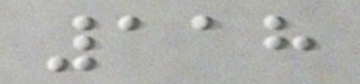118
